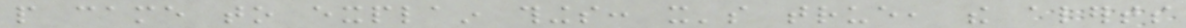people came to explain things: it's true, the alerts
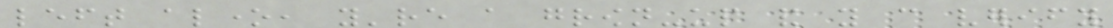left alone, you're a grown-up and you can verify
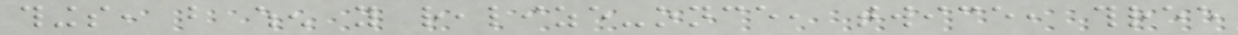things, but when you realize-once, twice, three
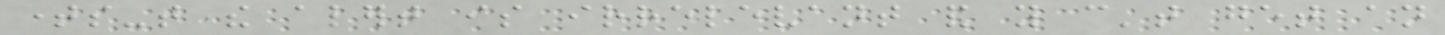times-that the alert is irrelevant and you can't get an
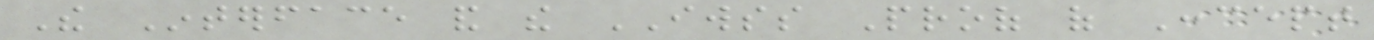The Interface and the IWSS Proof of Concept
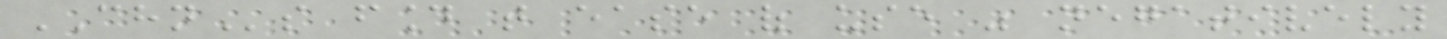CHNs found that ease of use was negatively
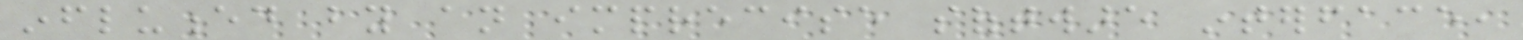influenced by an imprecise software interface,
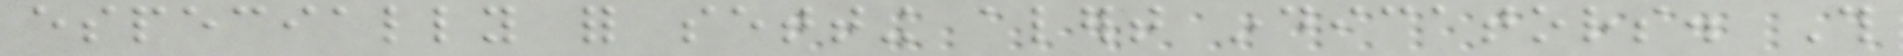especially for setting alert indicators. This
